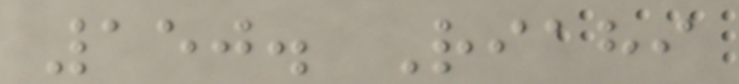150. Riahi
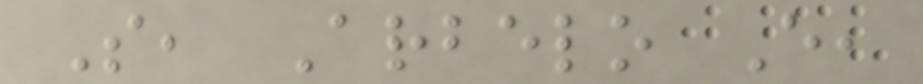S, Arbelo E,
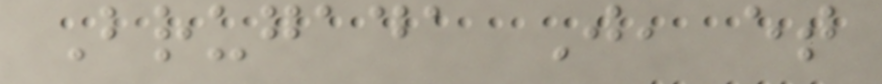Brugada J, et
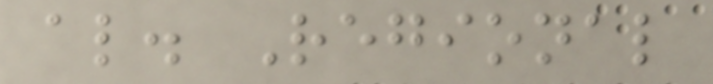al. Regional
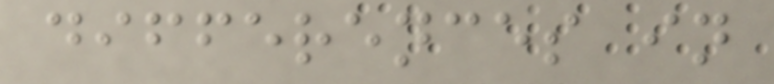differences in
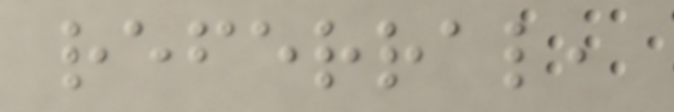referral,
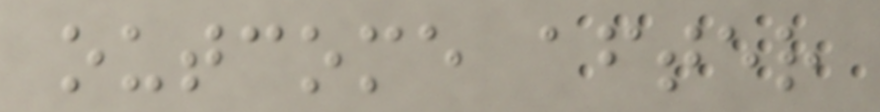outcome after
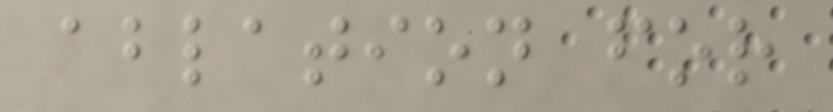ablation for
